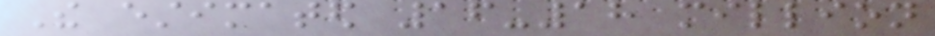The estimated 16-18 million
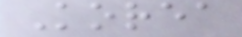Korea
